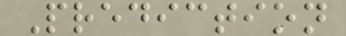Prediction
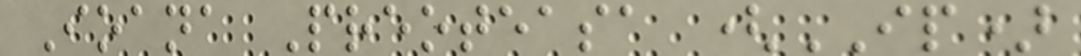Ioana Preoteasa (IP)
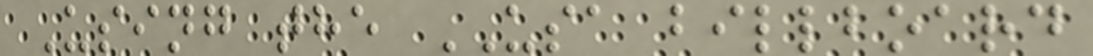Using the USA billboard
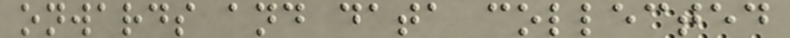onwards and data collected
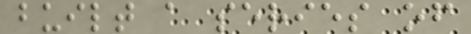built a series of
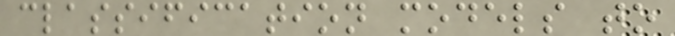classification models to
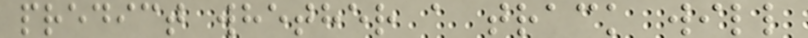predict whether a track will
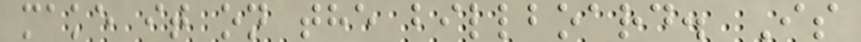make it on the billboard. Is
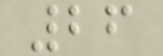26
